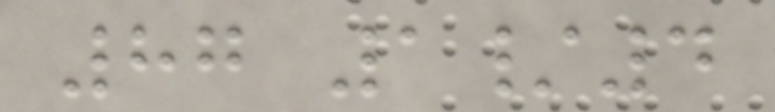87 1/4
